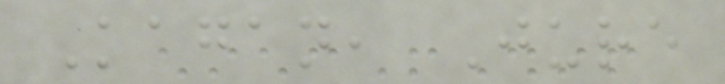Kagan, Jure
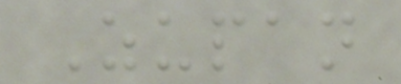Zupan
